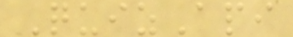QuizApi
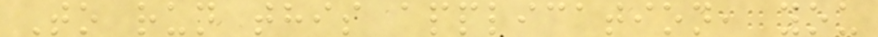To run this application, you
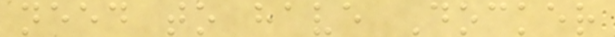need to have Docker
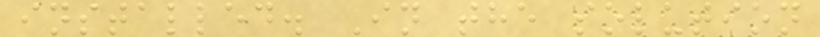installed. In the solution
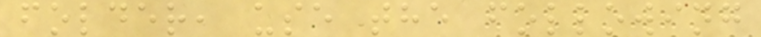folder, use the following
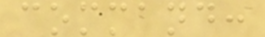command:
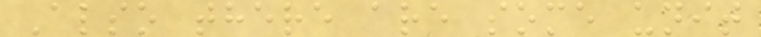Also there are some unit
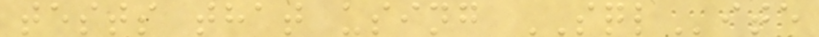tests that using SQLite
